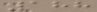188
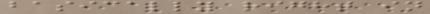basically right in
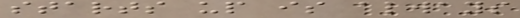starts up is always
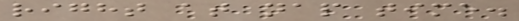right at nap time.
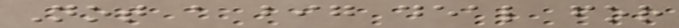Not a big deal for
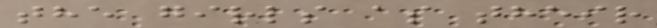the girls as their
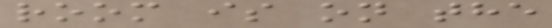room is on the
